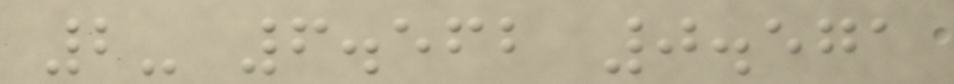2- 6.562 0.571
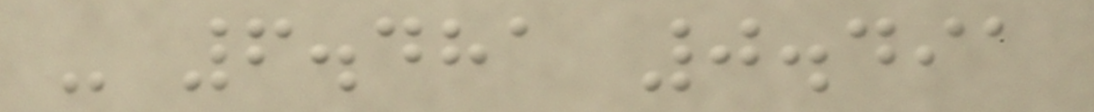- 6.481 0.491
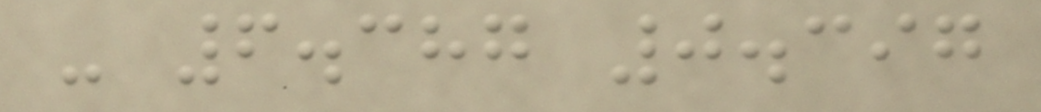- 6.387 0.397
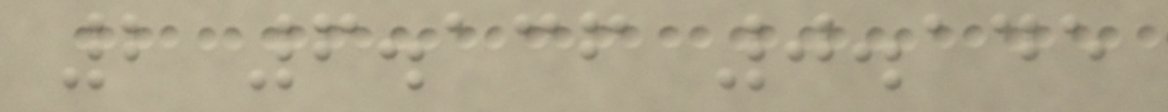2 6.136 0.145
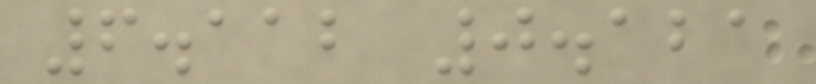6.112 0.121
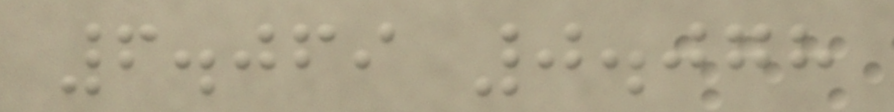6.069 0.078
